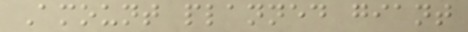Amount planned giant
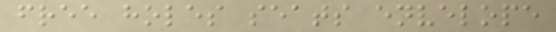free holes seats envelope
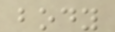body
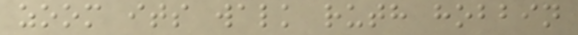zoom its walk ruth hobbin
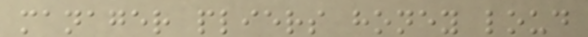manager pliers honey loud
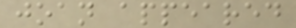joan appeared
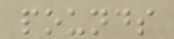pounds
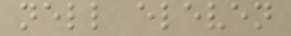nell eleven
